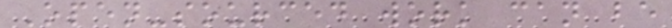Open-sourced work can be
